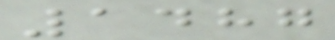1487
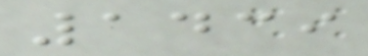1439
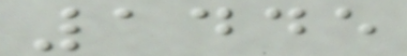1445
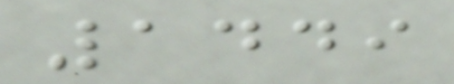1449
